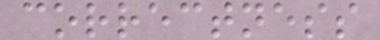correctness
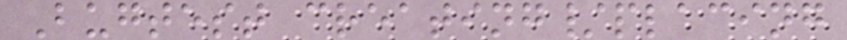Bugtest creating/placing
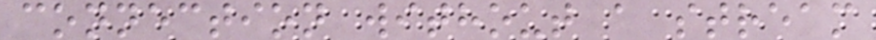connection without a stream
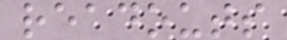readouts
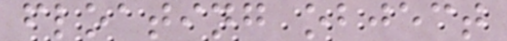floating object
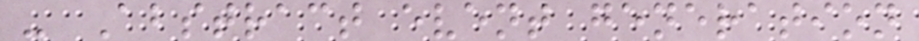- Abstract event generation
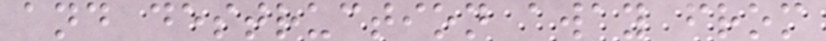and destruction away from
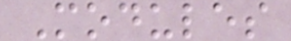Modules
